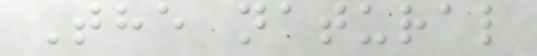The natural
